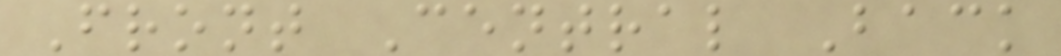Front Central Back
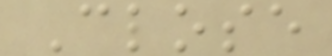Close
